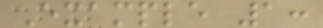Example 1:
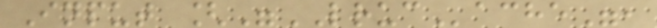Input ["LRUCache",
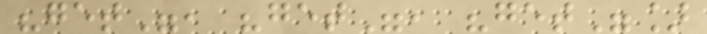"get", "get", "get"]
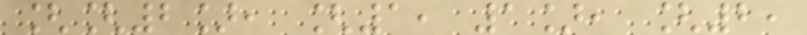[[2], [1, 1], [2,
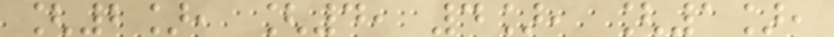[2], [4, 4], [1],
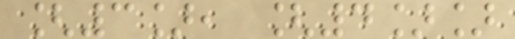[3], [4]]
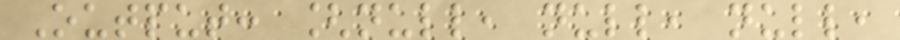Output: [null, null, null,
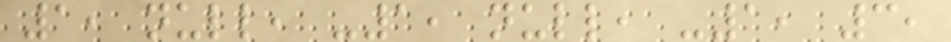1, null, -1, null, -1, 3,
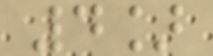4]
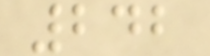242
